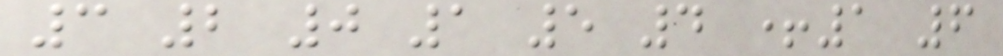3 2 0 1 5 4 +1 6
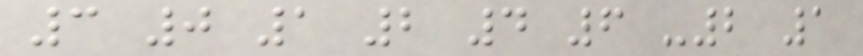3 0 1 2 4 6 -2 1
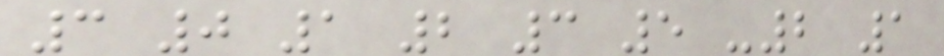3 0 1 2 3 5 -2 1
